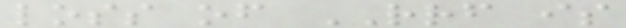loss of RRF is
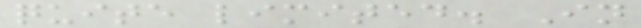quite limited. In
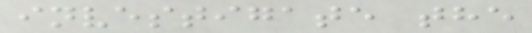investigate the
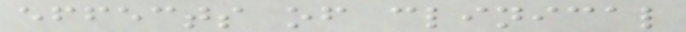effects of clinical
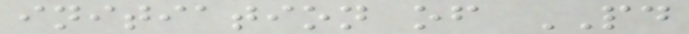initiation of PD
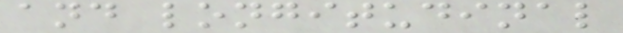and longitudinal
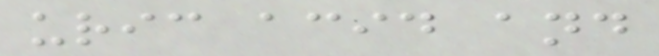uric acid and
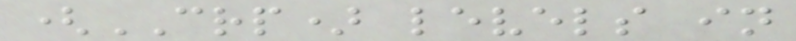(CRP) levels in
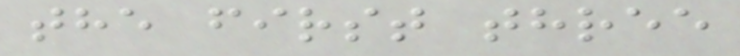the first three
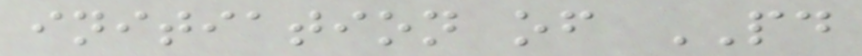initiation of PD
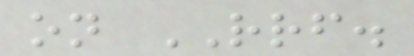on RRF.
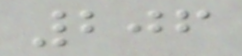206
